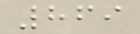869
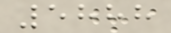5888
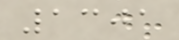1301
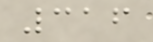316
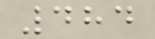484
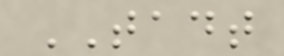TADT
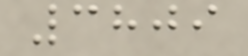3809
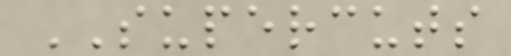SUPERCUTS
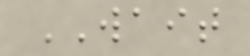WAIT
